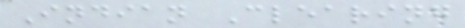Indian Clearing
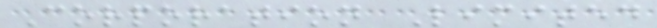Corporation Limited
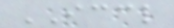ICCL
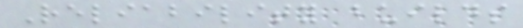Reliability builds
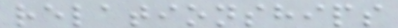relationships
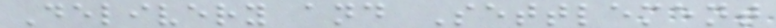Delivery and Settlement
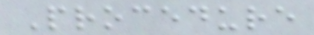Procedure
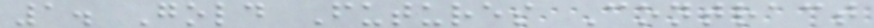1. Gold Futures Contract
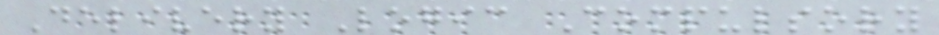Delivery Logic Compulsory
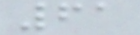61
